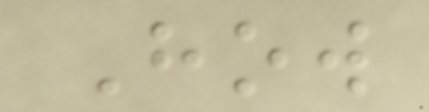How
